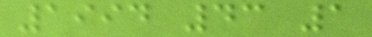1994 43 1
